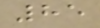85
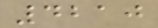4210
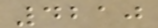4210
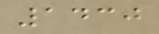1430
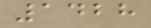1428
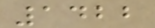1422
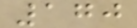170
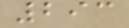293
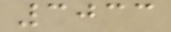3033
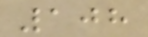108
